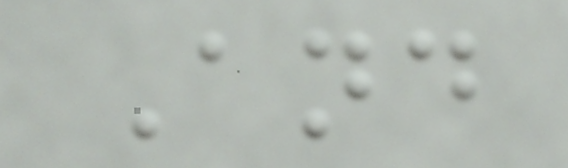And
